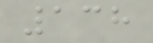138
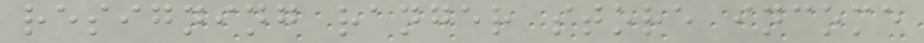resigning ranger store income
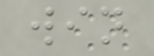win
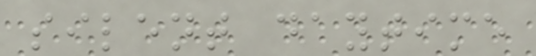silent daytime
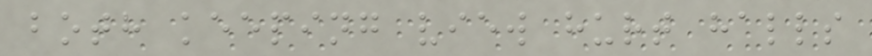both keeping view hurt halls
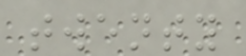twenty
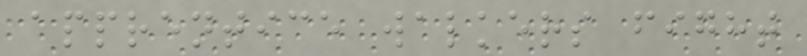apprentice walkers fight
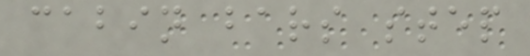cabin bars step
